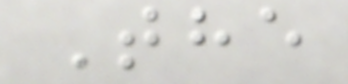The
